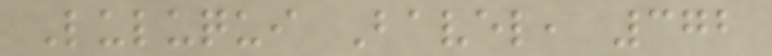Luluqui Bavel, 372
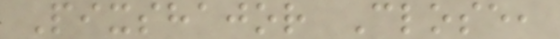Pixshajor Close,
